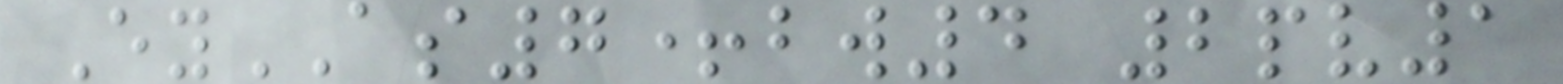EyAS7+bw4 2pv1
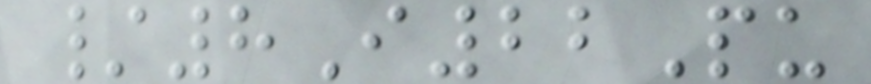/8I22Pu
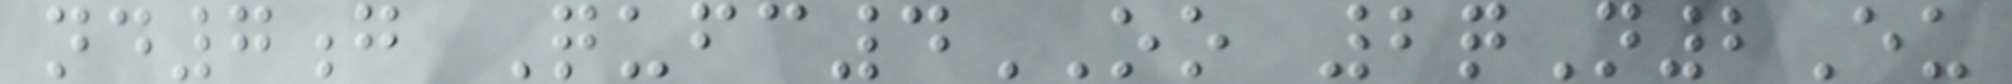nd7g Qufc4OO 2qN2Eu
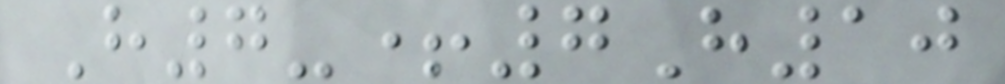H7-+7H10
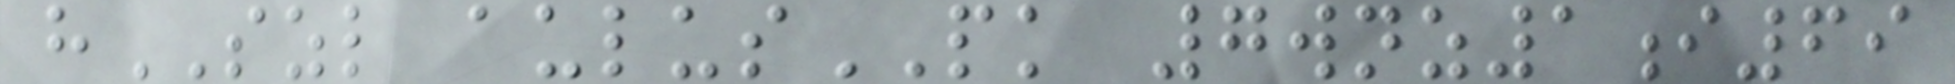hSZL aulusPK 7wnz1i69
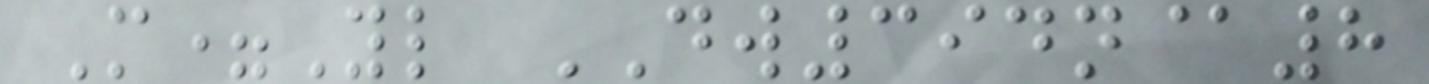M=Yl DW394n@8
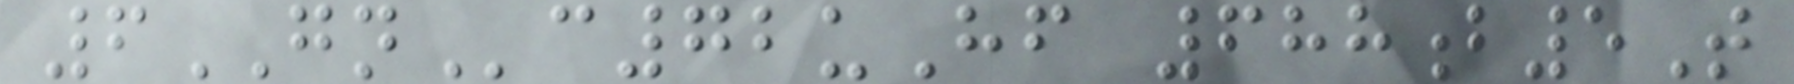6GNc72uHf 688b5T
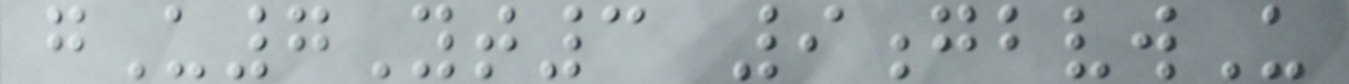gU7Yt3 9gbvwU
